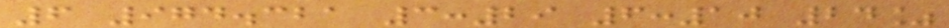6 974.321 3:29 6:10 24%
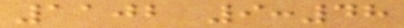1102 9:48
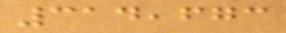314,673
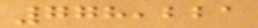778,221
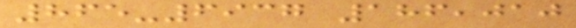865-6937 186,010
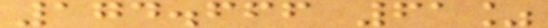174.666 61%
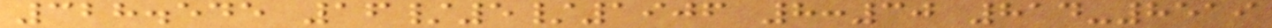328.545 16/5/1906 8:30 814-8519
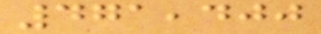471,400
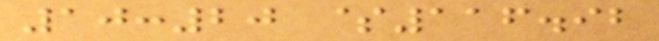10:20 $116.92
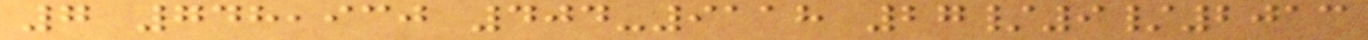7 748,930 404-9118 27/9/2013
